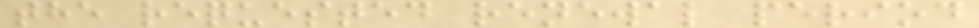the requested renewal period
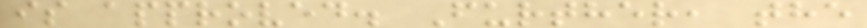is approved. Further, the
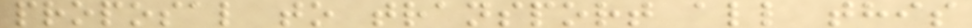proposal to transport all this
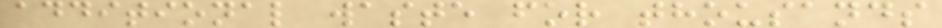additional waste for thousands
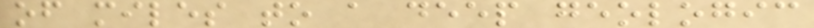of miles to a deep geologic
